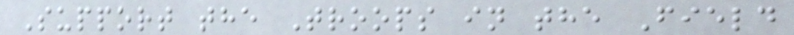Support the Troops in the Field
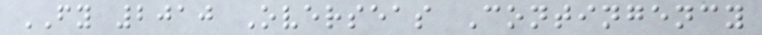FY 2010 Overseas Contingency
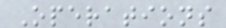Operations
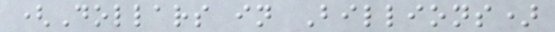(Dollars in Billions)
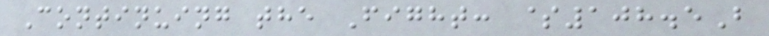Continuing the Fight: $108.5B
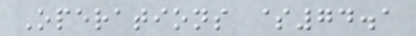Operations $74.1
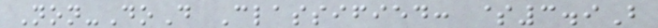Non-DoD Classified: $3.9B
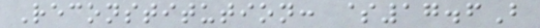Reconstitution: $17.6B
